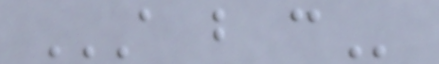A B C
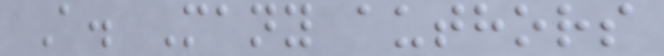A. Many authors
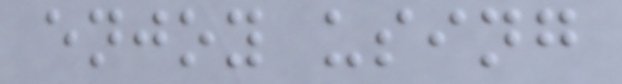enjoy using
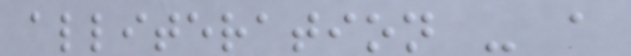alliteration - a
